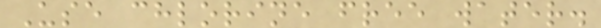Use chlorine free water.
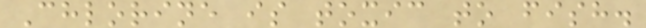Chlorine is toxic to fish.
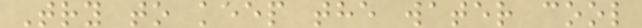Try to keep the water cool
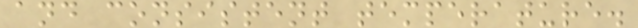and consistent temperature.
